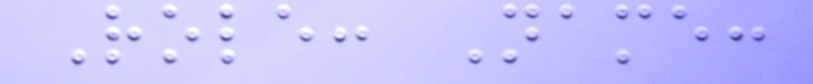Role: Name:
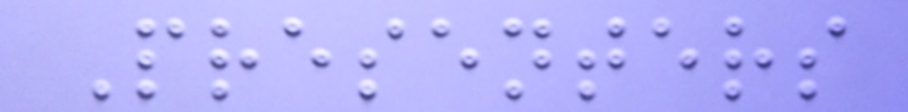Presenters
